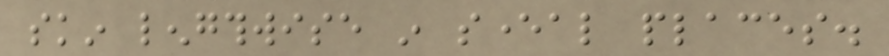skin lengthwise in several places.
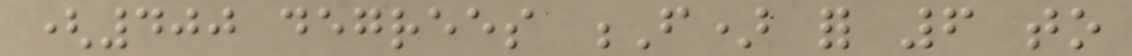(400 degrees F) for 6 to
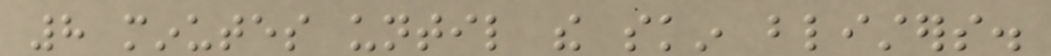8 minutes until the skin blisters.
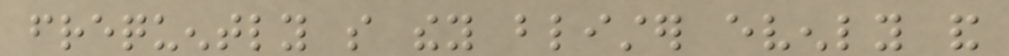frequently so they blister evenly and
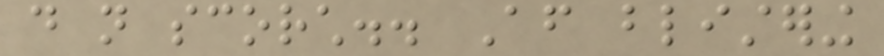do not scorch.. After blistering
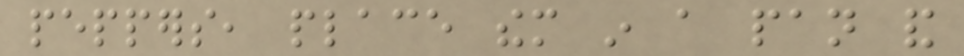peppers, place them in a pan and
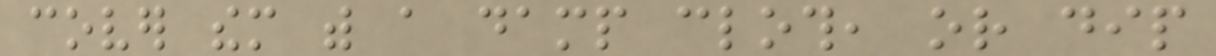cover them with a damp cloth, or dip
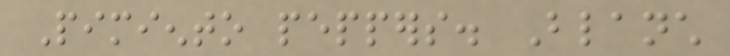Pimiento peppers. Blanch
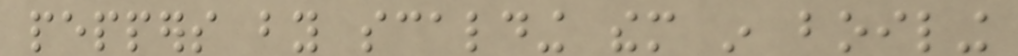peppers by scalding them in boiling
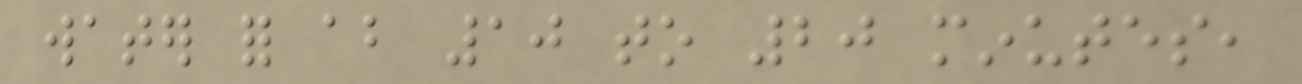water for about 10 to 20 minutes,
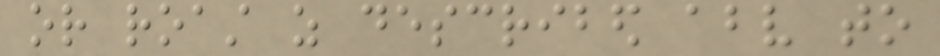or roast as described above to
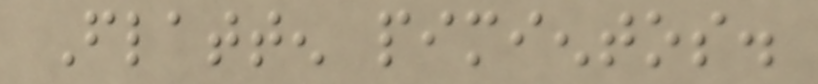Flatten pimientos.
